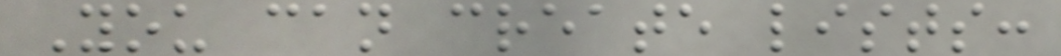You can create lists:
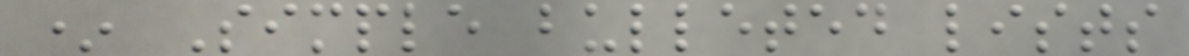* Simple bulleted lists
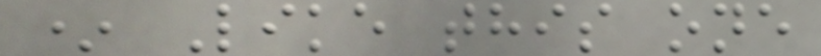* Like this one
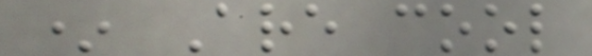* Are cool
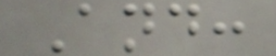And:
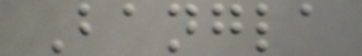Bangla
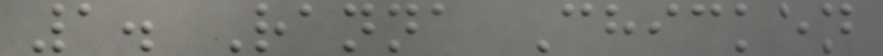1. Ranna Chicken
